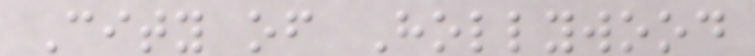City of Hollywood
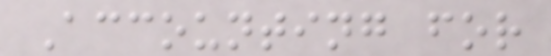Accounting for
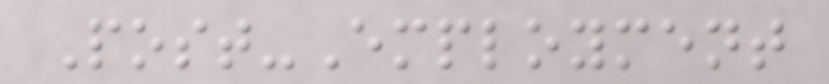Post-Employment
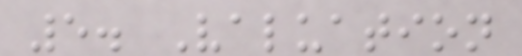5. Valuation
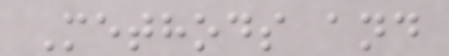Methods and
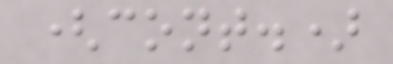(cont.)
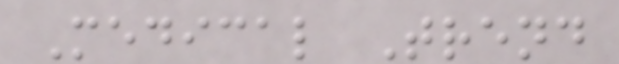Medical Trend
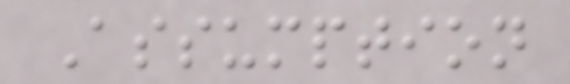Assumption
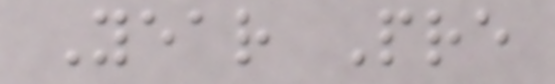Year Pre
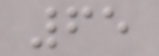65
